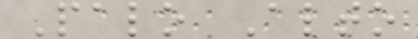Palo Alto
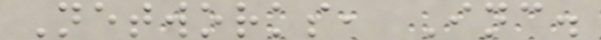Networks, Inc.
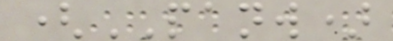(PANW)
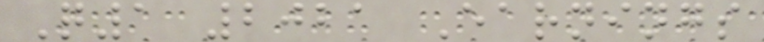Q1 2021 Earnings
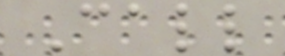Call
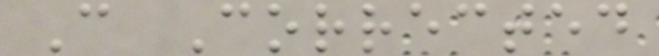C Corrected
